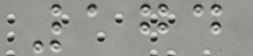174
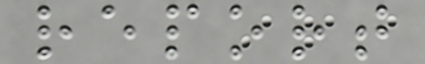report
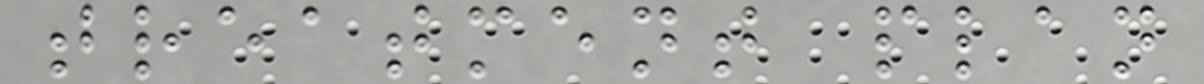treatment plan
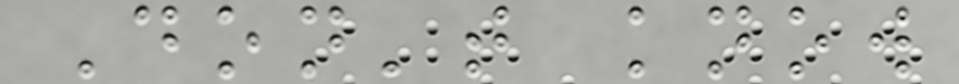Don't know
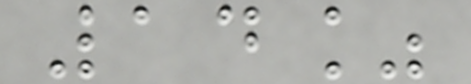14%
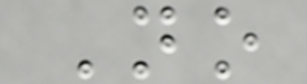No
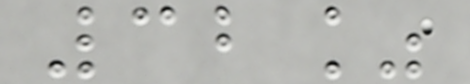32%
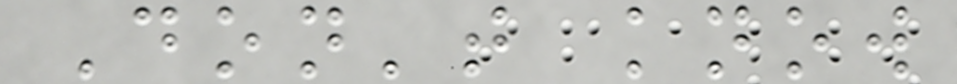Don't know
